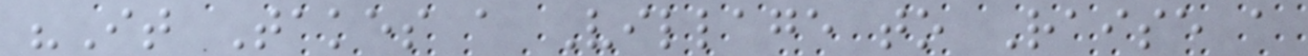"It Takes a Village to Raise a
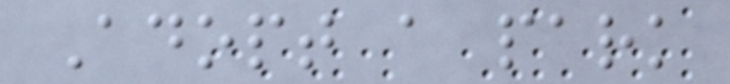Adopt a park
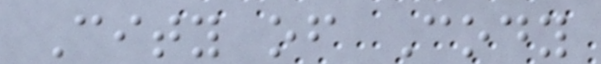City of Cody
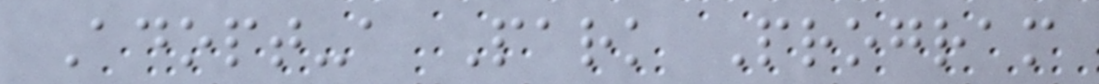Adopt-a Park Program
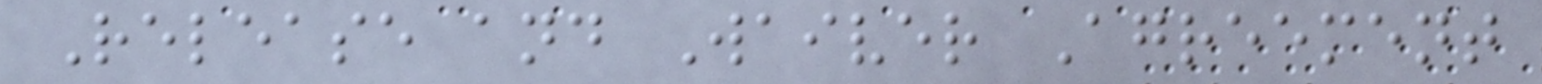Release and Waiver Agreement
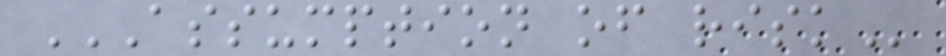ASSUMPTION OF RISK
